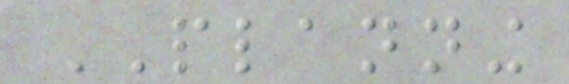PLANNING
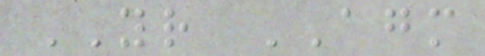YOUR AGM
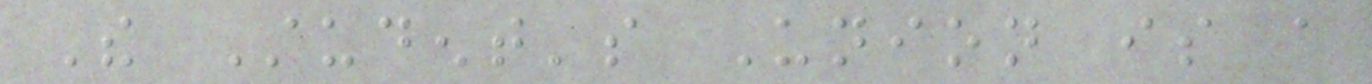The Student's Union is a
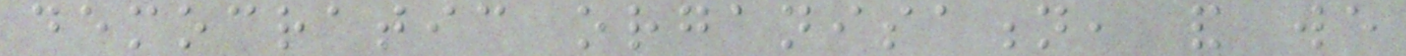democratic organisation, and we
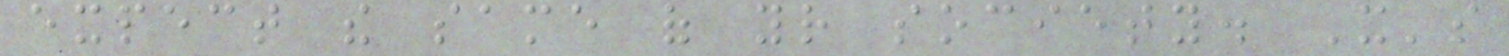expect the same of your society. It's
